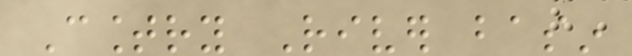Country River basin
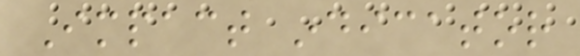Impact indicator
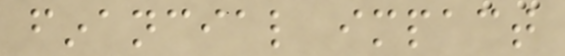financial impact
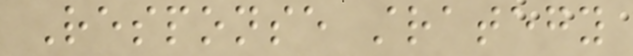Response strategy
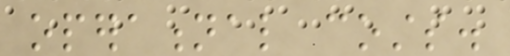operational costs.
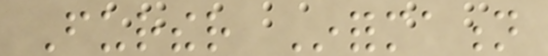Further Information
